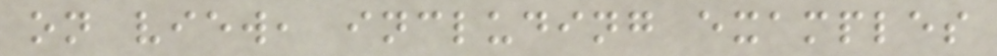on view, including examples
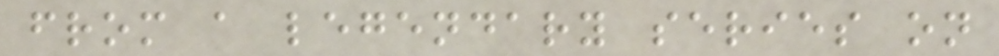from a legendary series on
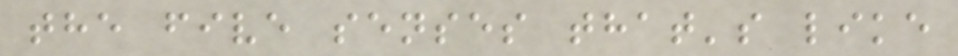the five senses that's like
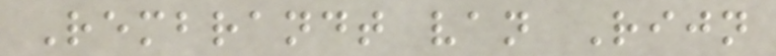Rembrandt van Rijn
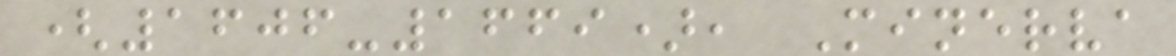(1606-1669), Minerva
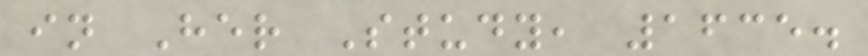in Her Study, 1635.
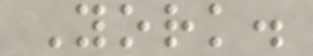York.
